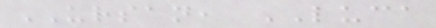URSAN, LUCA
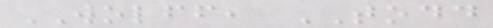WOLFF, TODD
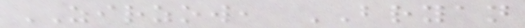ZIRZOW, BRYAN
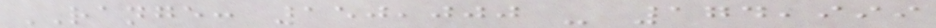RANGE: 150,000 - 174,999
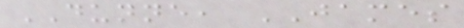DUNNE, JAMES
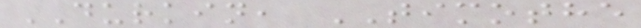DURKIN, TIMOTHE
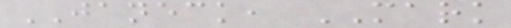JANECK, MARK
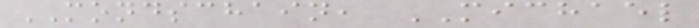MONDSCHAIN, MICHAEL
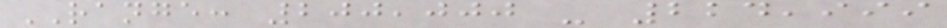RANGE: 200,000 - 224,999
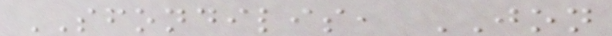SFONDILIS, JON
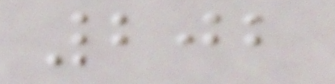202
